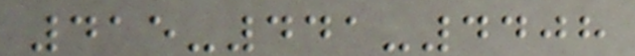415-441-4408
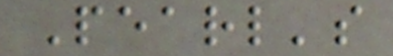Pearl's
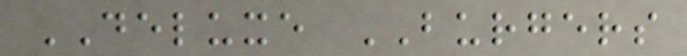DELUXE BURGERS
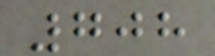708
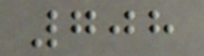708
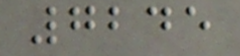7245
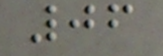06
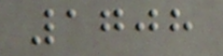1708
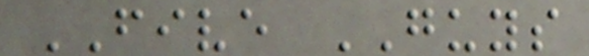FIVE GUYS
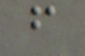f
